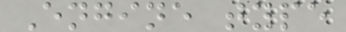Engine type
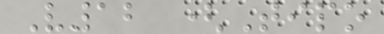V12 (Tipo
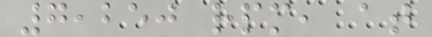7,250 rpm, at
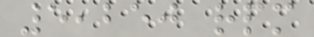5,250 rpm
